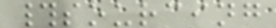#sourcing
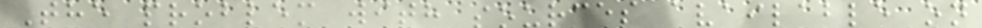The problem with sources available on
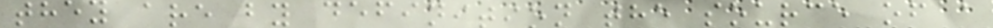they are by definition the source of a
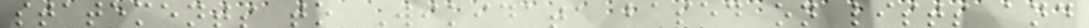statements to Wikidata based on lists and
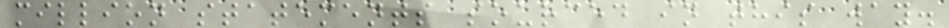million statements sourced in this way.
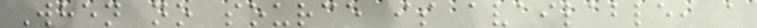When no source is available, a
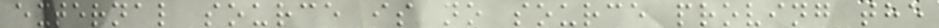external source is no source proving the
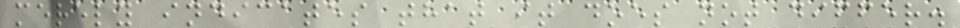merely indicates that it does not differ.
